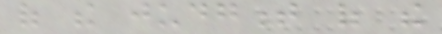of the judgment of the
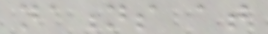nations at
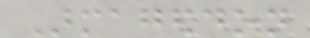Armageddon
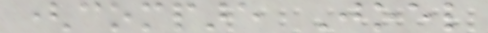(compare Joel
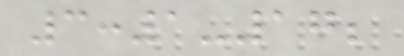3:1-17;
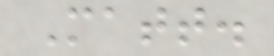Matt.
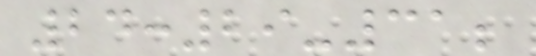24:29-31;
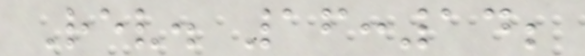Rev. 16:14;
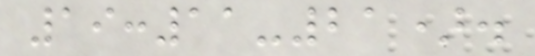19:11-21).
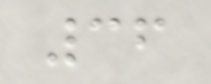36
